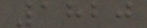1820
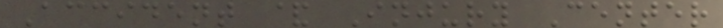Accident & Injury Center
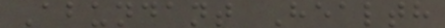Abundant Health
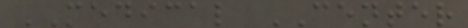MEDICAL CENTER
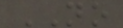NO
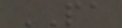PA
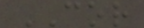COR
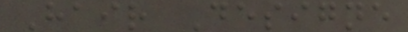Hair Designe
